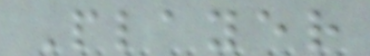Player
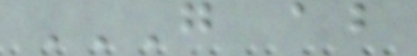G AB
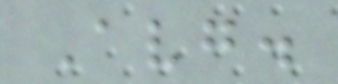Avg.
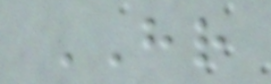HR
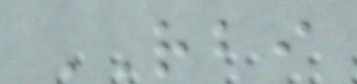RBI
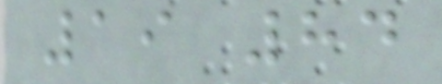19 84
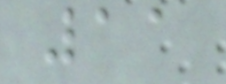11
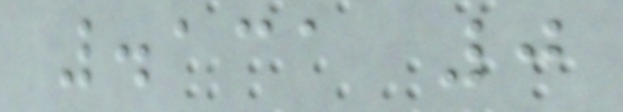.131 0
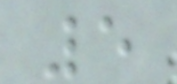5
